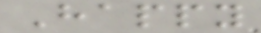Happy
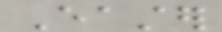Easter
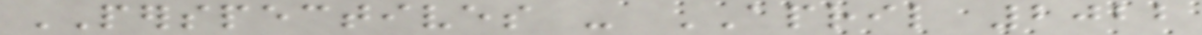PERSPECTIVES - APRIL 2022
